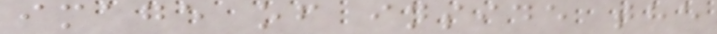image of inside the
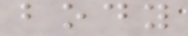body
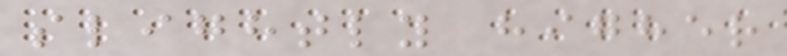slightly higher
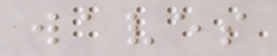waves
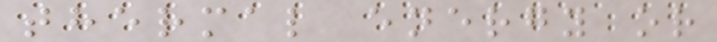thermal energy or
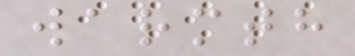warmth
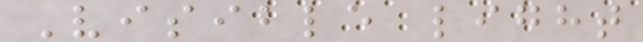Visible light
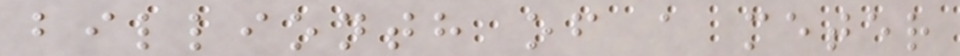billionth of a meter
